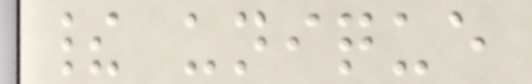their unique
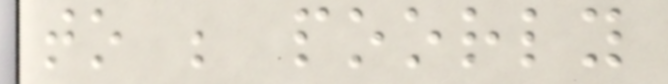to be poorly
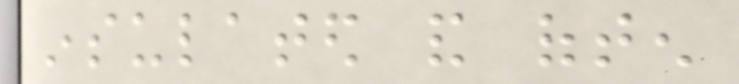insulated and often
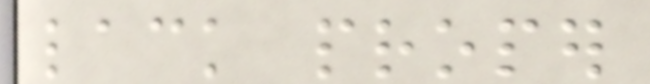lack proper
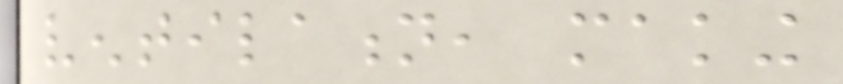ventilation, making
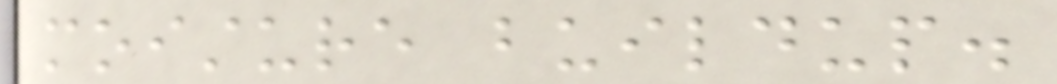moisture buildup.
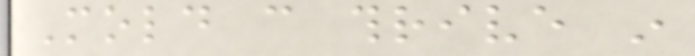Mold can thrive in
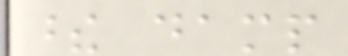these damp
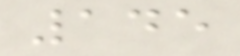145
